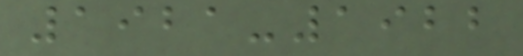1921-1922
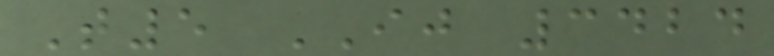T5 IJ 3424
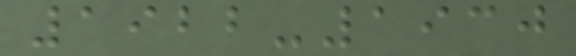1922-1930
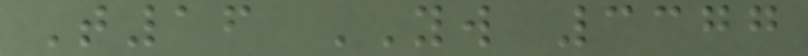T16 YW 3377
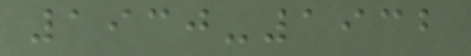1930-1932
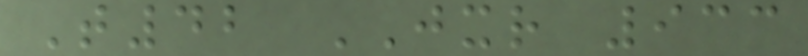T42 JXR 933
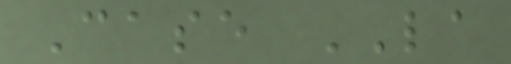Case LA
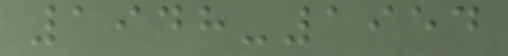1948-1954
